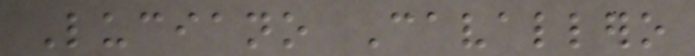Luciano Cavallero
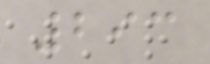293
